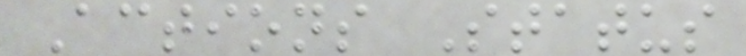Actions Status
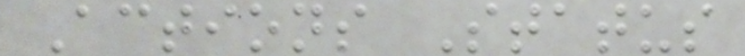Actions Status
